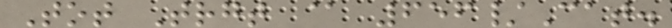Tot Trgt @ 656/Cat.
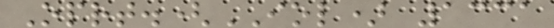Oprt.(IOL) 1331
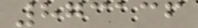873136
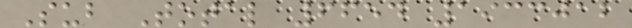Sub Total 6654 1933012
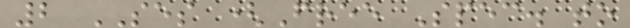2 SES (Free Spec. to
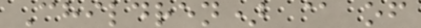Children) @ of
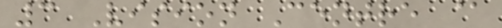3 Vision Centre @
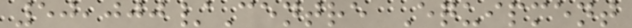50,000/Centre Equipment
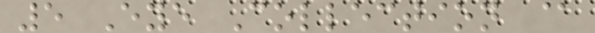5 Eye Collection @
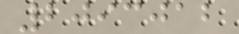2093012
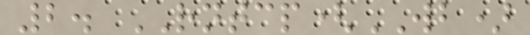2. RNTCP(WB)
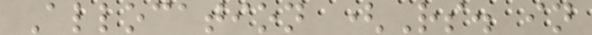Allocation (Rs. in
